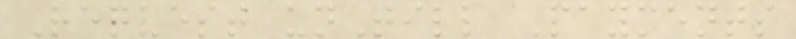Request unTill Payments
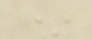*
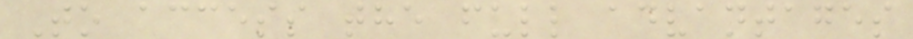To access the full advantages
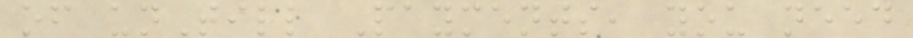of unTill Payments, you need
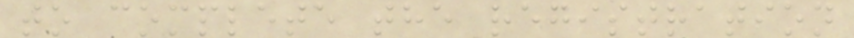to complete the registration
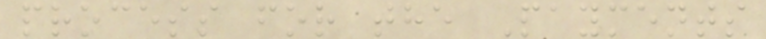process for the Payments
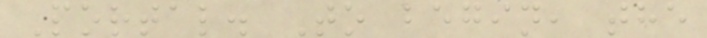Portal. To begin, the
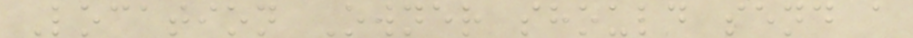Location Owner should send a
